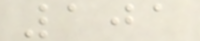101
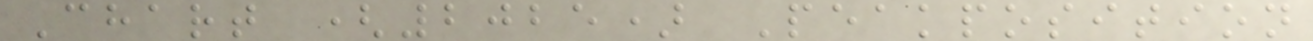Chart (2025) Peakposition
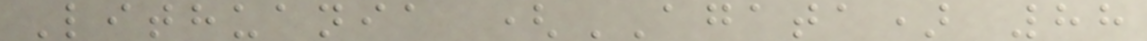Lithuania (AGATA) 88
